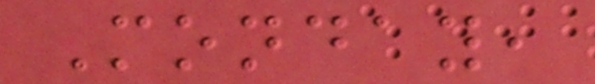Monday,
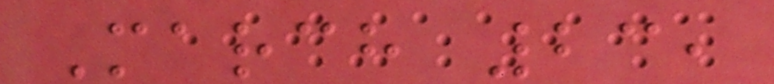March 23,
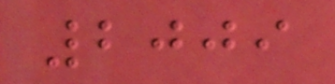2009
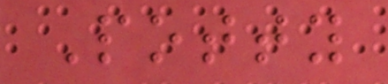Potty
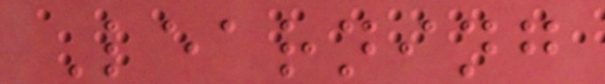Learning
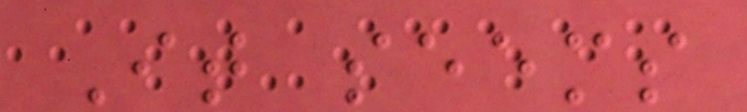It seems
